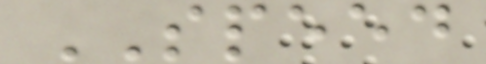SPEED
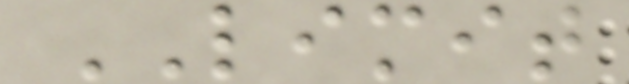LIMIT
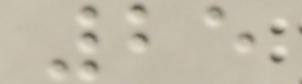25
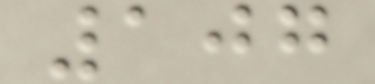107
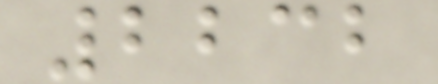2232
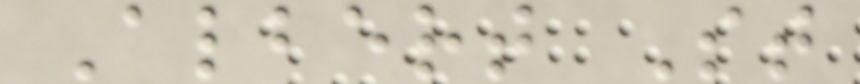Albert St
